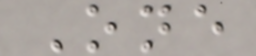One
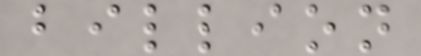billion
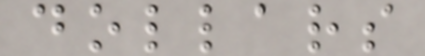dollars
